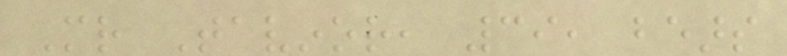Mr Tavinor, 39, bears
